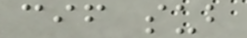cif sub
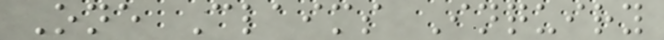One Claims Inquiry
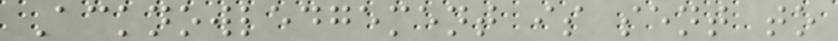Acknowledgement is sent to
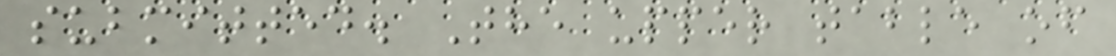submitted. The upper table of
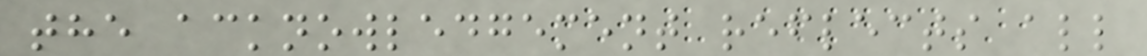the acknowledgement reflects all
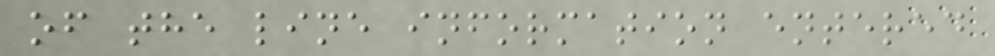of the line information entered
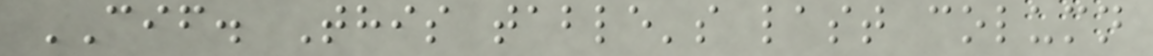CIF. This table's last column
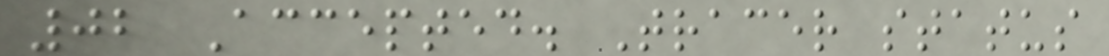02 Accepted. Tracer status
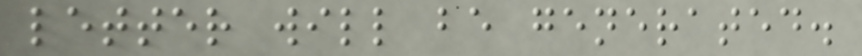letter will be generated.
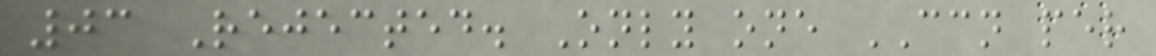03 Rejected. Only one CCN per
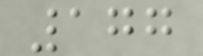177
